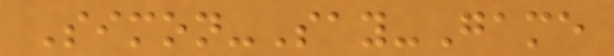Simon-Say-Game
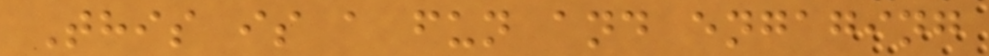This is a fun and engaging
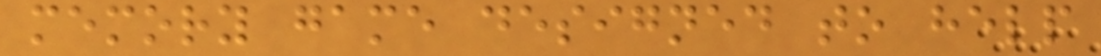memory game designed to help
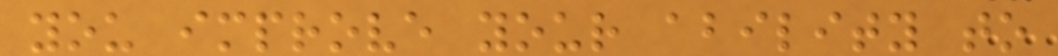you improve your ability to
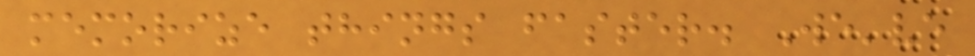memorize things faster. We've
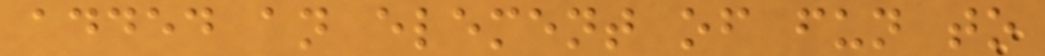added an element of fun to
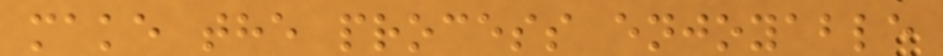make the process enjoyable
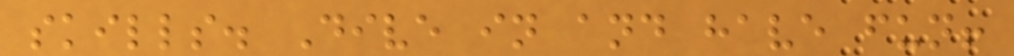skills. Dive in and have fun!
